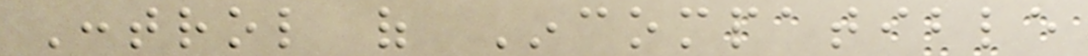Control of Incompatible
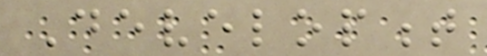Development
